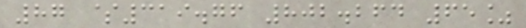87 $319.76 802.264 65%
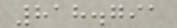818.791
